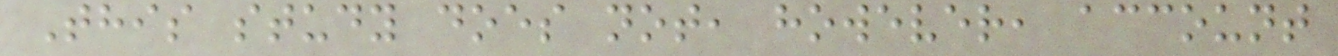This study does not, however, account
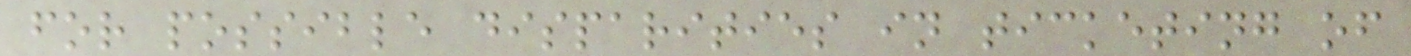for possible disparities in ticketing of
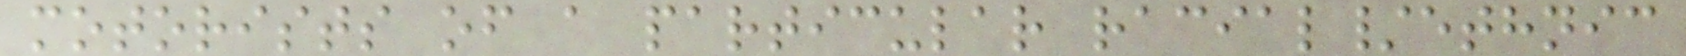motorists of a particular racial/ethnic
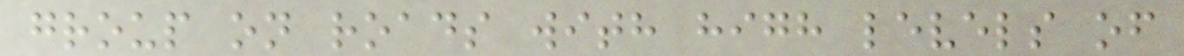group on roads with high levels of
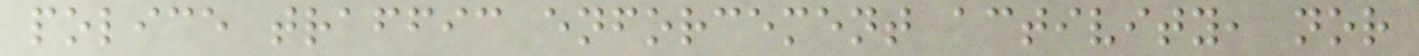police traffic enforcement activity, nor
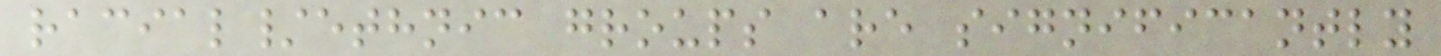racial/ethnic groups are significantly
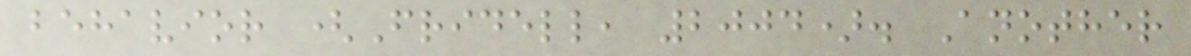behavior (Fridell, 2004). Another
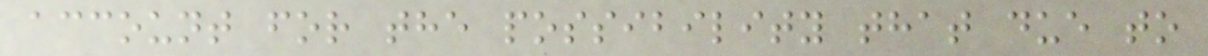account for the possibility that due to
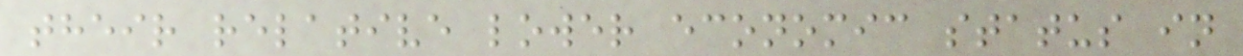their relative lower economic status in
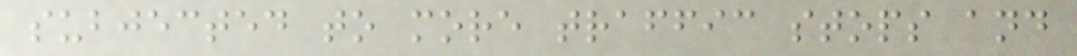subjected to more traffic stops and
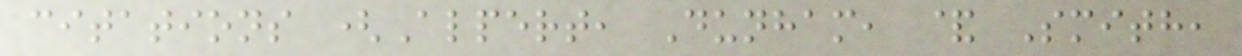citations (Alpert, Dunham, & Smith,
